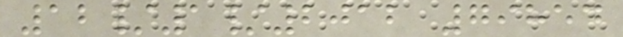12/1/2012 79854
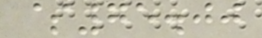$75.00
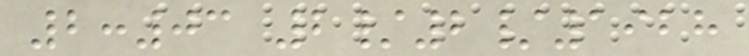2:03 2/2/1928
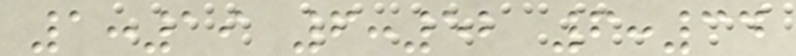1:19 6:52 6:34
